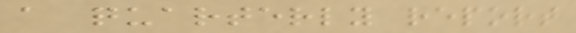a quarterly report
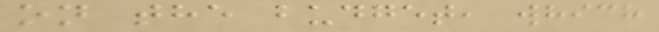on the budget, which
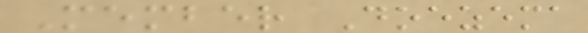Member Doezema
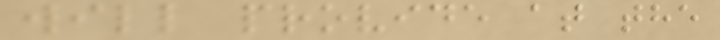will provide at the
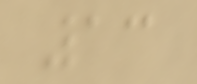13
